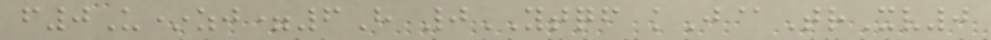f0U*zj=6H 0YTQF kJ@TrXv0
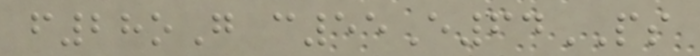f28oG c55E64PS
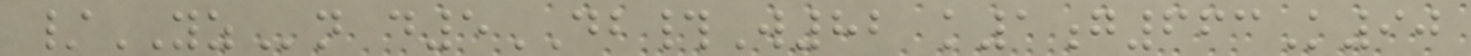/YZn d5DB#W82 k1g663K90
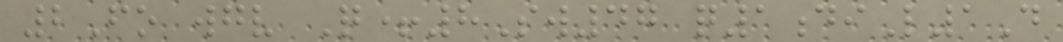2Fo wgv Q+8Sw47 q1diL1D
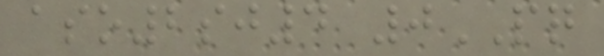aso2sj4 0PQ
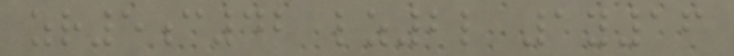zr5c42 lz2l 1y16
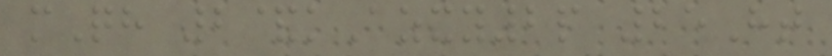mQh 2&kAzxy2p 25Ht
